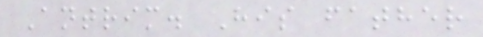Antrim. His father
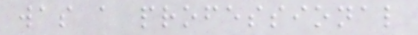was a professional
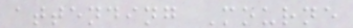attending Mourne
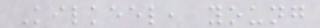Kilkeel, young
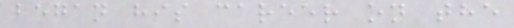began his career on the
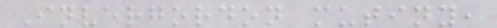Invergordon mutiny,
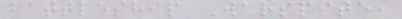battleship Warspite,
